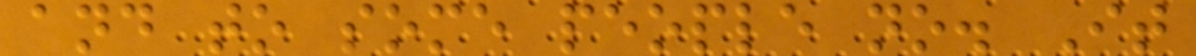and to some people no. It
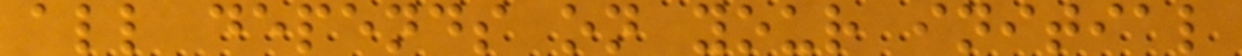all depends on your initial
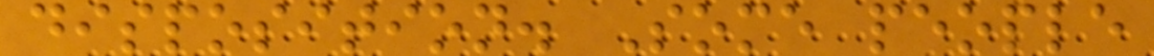disposition. Some people
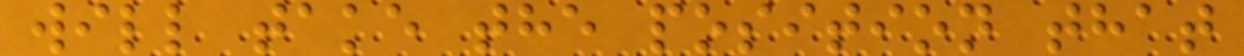will take the position that
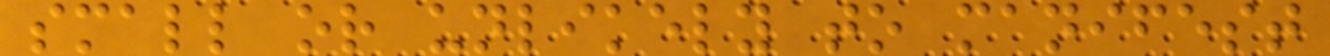small or unlikely to manifest
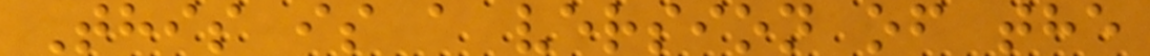This is a version of the
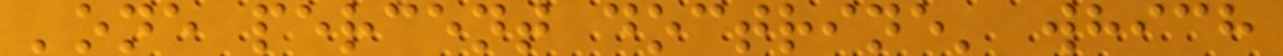'one percent doctrine' which
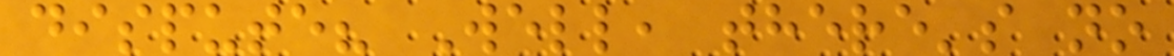dispute? Well, there's no
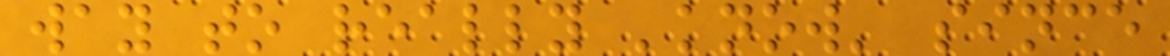way to really 'know' since
